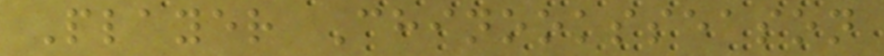Player Chinooksseason
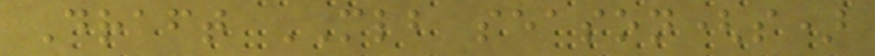Draft MLB season(s)
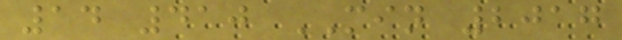14 410 MIN 2017
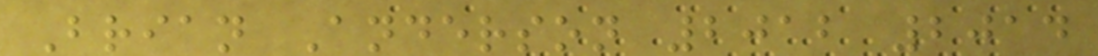Brian Anderson 2012 2014
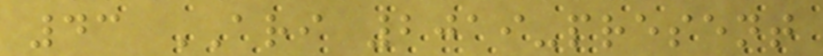43 ARI 2019-present
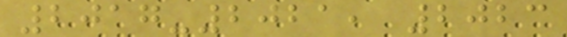2017-2021, 2023
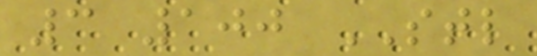3 100 STL
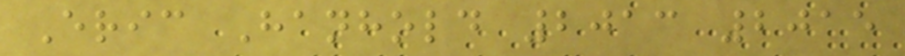Eric Hanhold 2013 2015
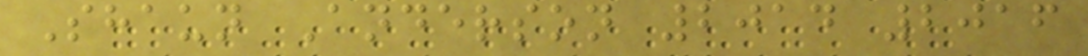Shaun Anderson 2014 2016
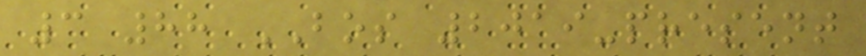3 88 BOS 2019-present
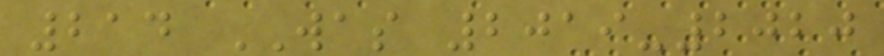214 WAS 2019-2020
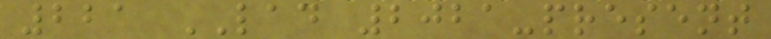221 LAD 2021-present
